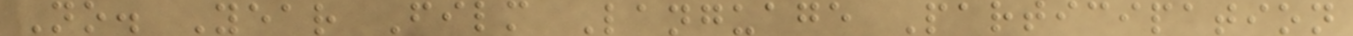No. Year Film Language Participation
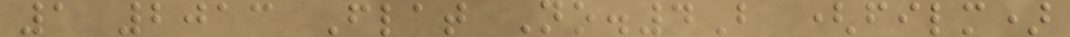1 2013 Flat No.4B (film)
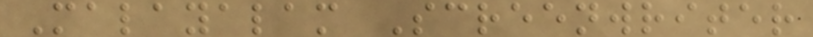Malayalam Screenwriter
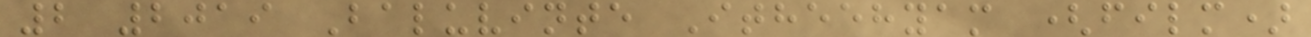2 2019 Baluvinte Itheehyam (film)
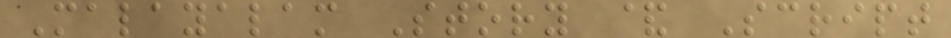Malayalam Story & Script
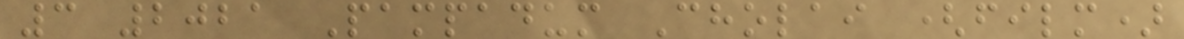3 2021 Pampadum Cholai (film)
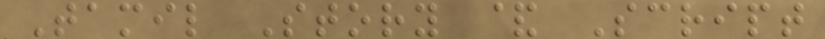Tamil Story & Script
